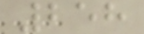258
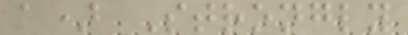a) Strongly
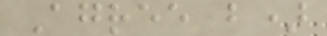Agree b)
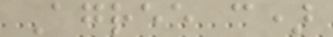Agree c)
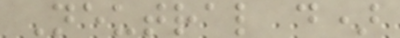Neutral d)
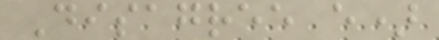Disagree e)
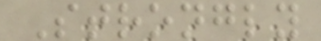Strongly
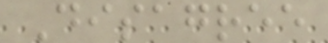Disagree
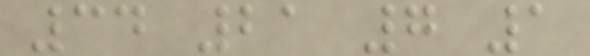34 21 7 1
